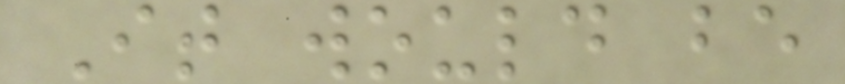It would be
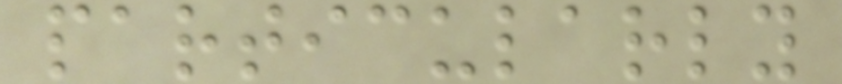particularly
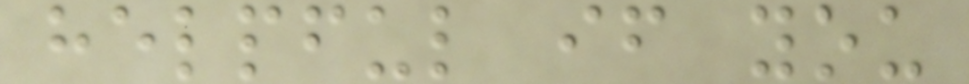helpful if you
